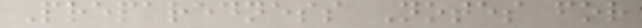Preparedness Notes for
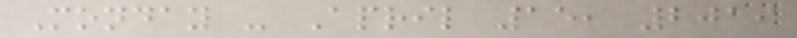Monday - April 15, 2019
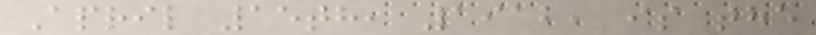April 15th, 1912, is the
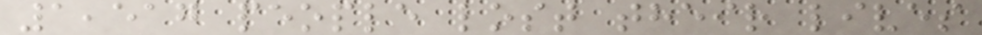1,517 people lost their lives
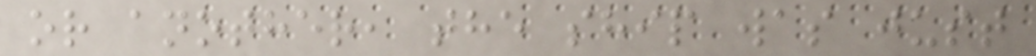or another, the ship was just
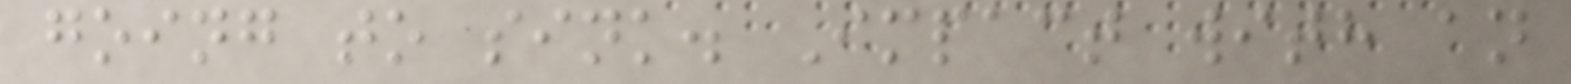going to sink. Impact with an
